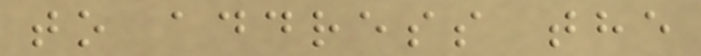to address the
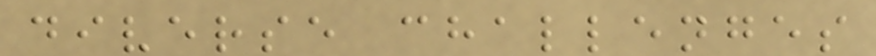diverse challenges
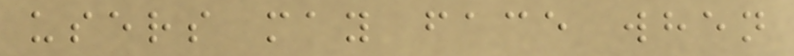users may face when
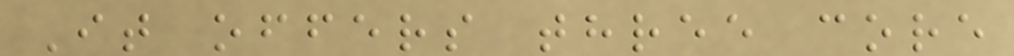It offers three core
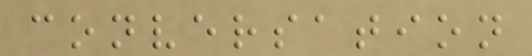conversation
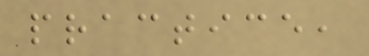practice,
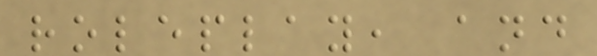roleplay, and
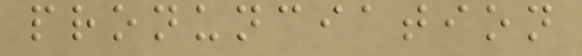pronunciation
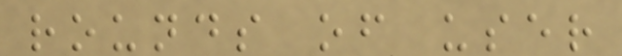rounds of user
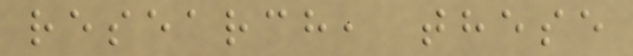research, these
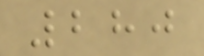280
